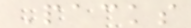Packs
